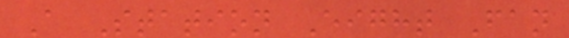A Station Eight Fan
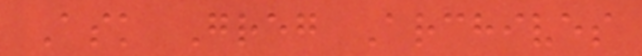Ask Greg Archives
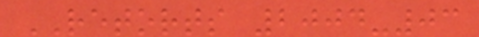RETORTS 2004-03
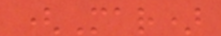(Mar)
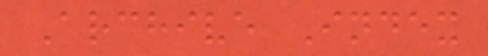Archive Index
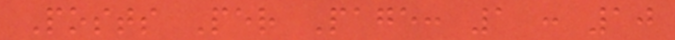Posts Per Page: 1 : 10
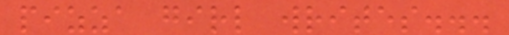pizza girl writes...
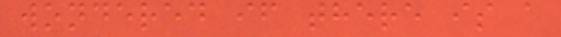wondered if there is a
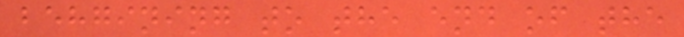behgining to the end of the
